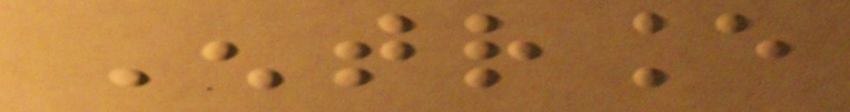Entrance
